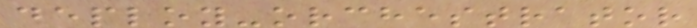deploy-orchestrator
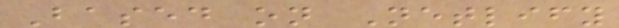Based on Netlify
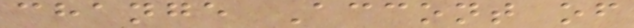change Accont of
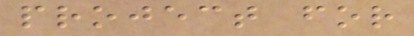project for
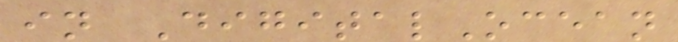in DigitalOcean
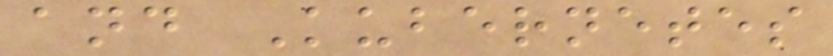and Kubernetes
